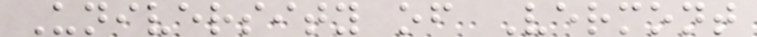University of Vermont
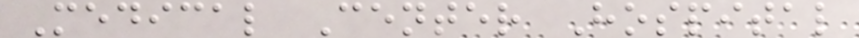Medical Center Hospital
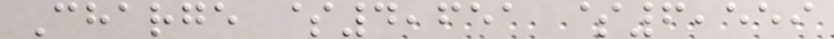Charge $4,651 $6,559
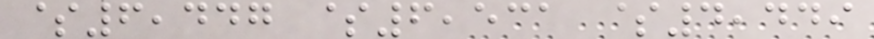$6,447 $6,531 $4,449
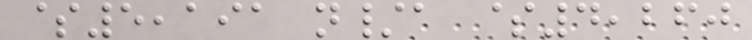$5,191 n/a $4,260
